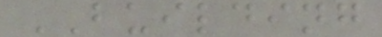BUILDING
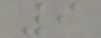9
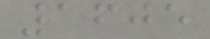1605
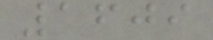1609
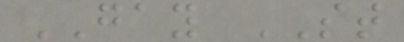GAY ST
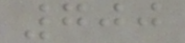700
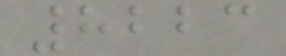8223
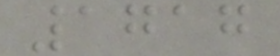1717
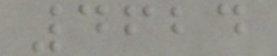4624
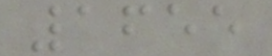1655
